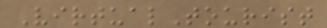VirtualTourist
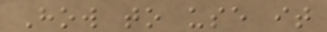How to use it
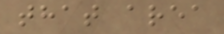that area
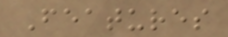Features
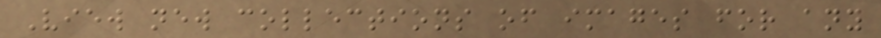View new collections of images for any
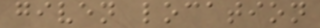given location
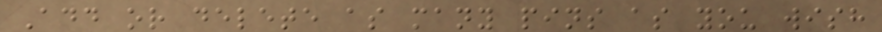Add or delete as many pins as you wish
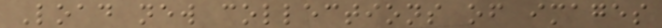Load new collections of images
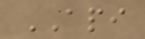API
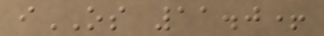iOS 11.0+
